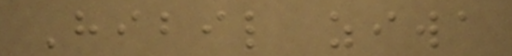Hibil ziwa
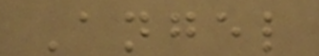Angel
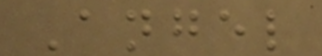Angel
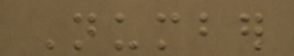Number
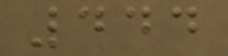444
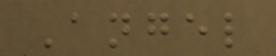Angel
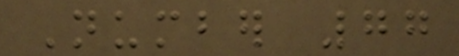Number 77
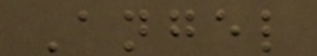Angel
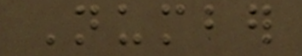Number
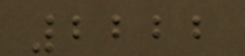2222
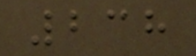238
